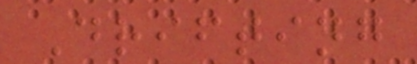Drifting
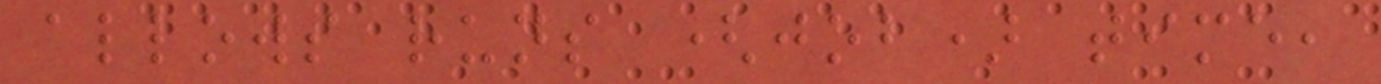allows runs (job) time,
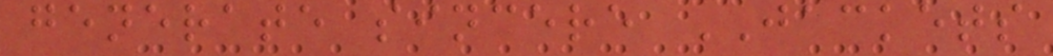generate sincere JACKETS
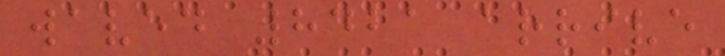waved 8421 arrive
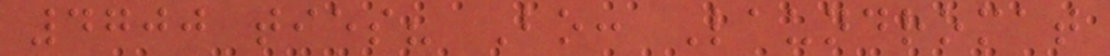4700 ties? Bo: Laundromat
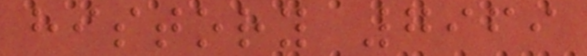history 7969
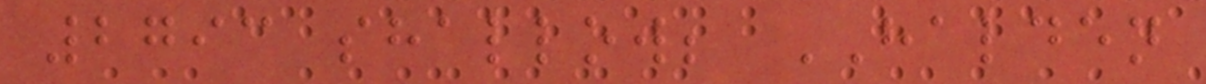2793 shallow; HALDEN
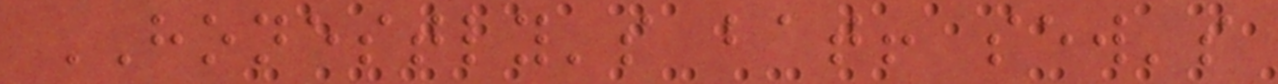HONESTLY's bat! sew's
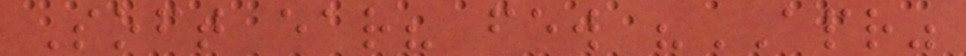Soft ear? few "APR"
